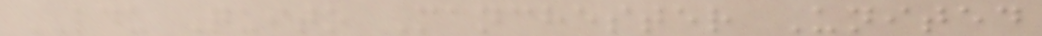LDU Quito Manchester United
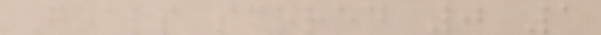Goals scored 0 1
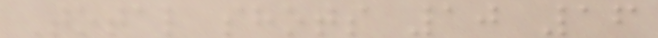Total shots 10 16
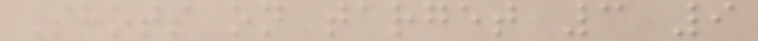Shots on target 3 9
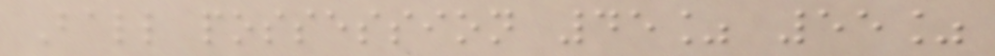Ball possession 45% 55%
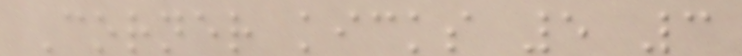Corner kicks 5 3
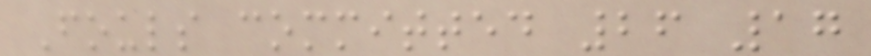Fouls committed 26 17
